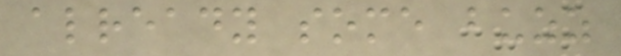already some buzz
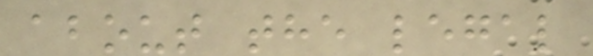about the legal
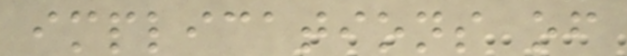implications of
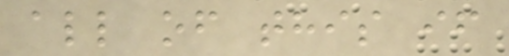all of this if
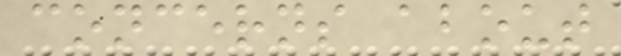concerns about
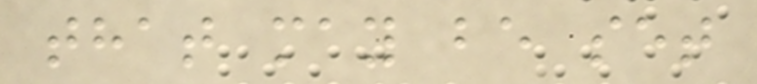that may be set
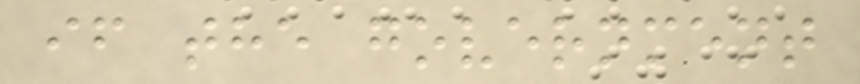if the government
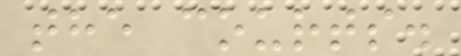the courts.
